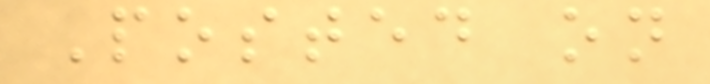Posted on
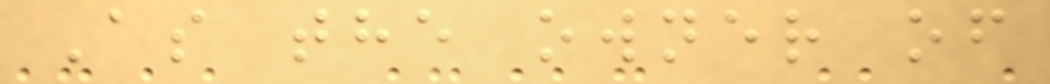As the owner of
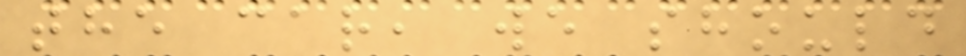the car, we should
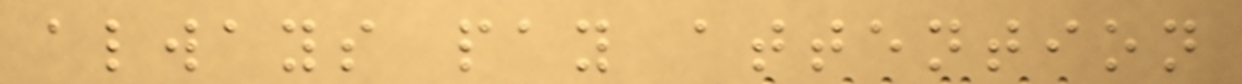always pay attention
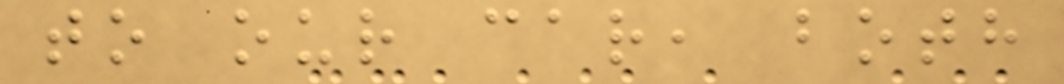to our car, both
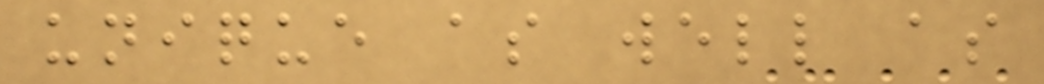unique as well as
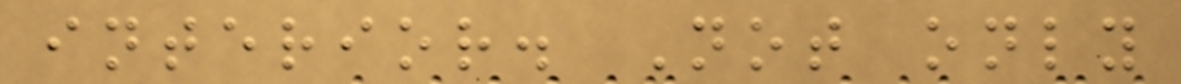interior. Not only
